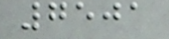7501
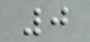0
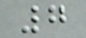7
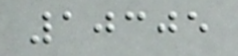10305
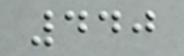440
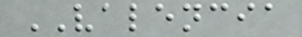VALENCIA
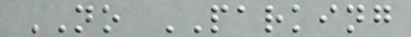NO PARKING
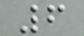6
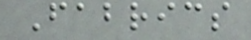Fabrics
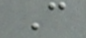C
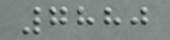7880
